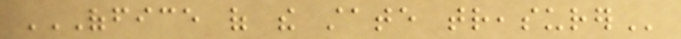OFFICE OF THE STATE TREASURER
